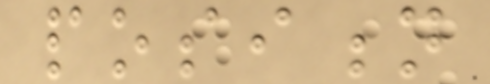position
